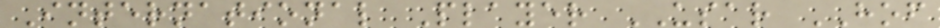International Player USAR HOF
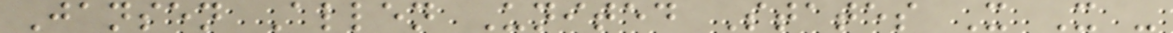Jansen Allen United States X X -
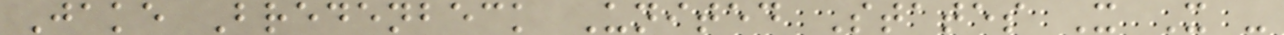Jake Bredenbeck United States X X -
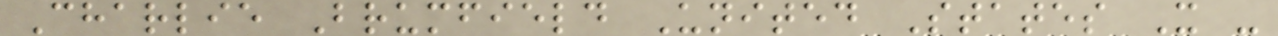Charlie Brumfield United States X -
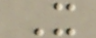X
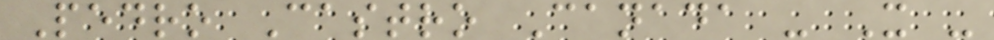Pedro Castro Canada - X -
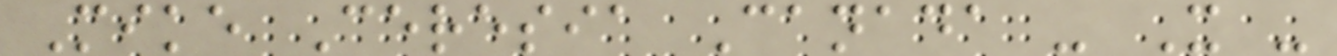Mike Ceresia Canada - X -
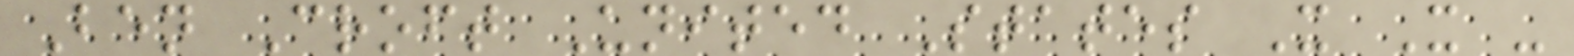Ben Croft United States X X -
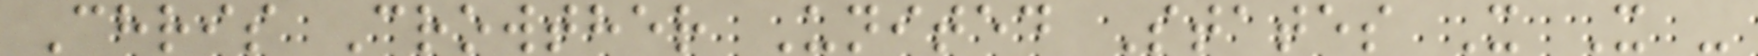Chris Crowther United States X X -
